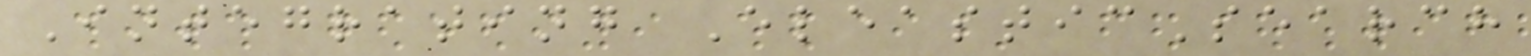Integrating EleasticSearch
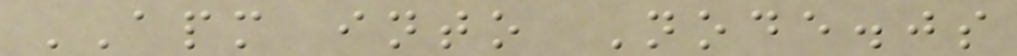APM into Node.js
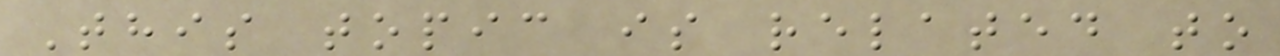This topic is related to
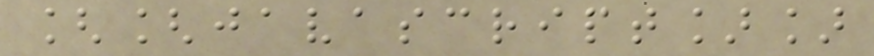[[javascript]]
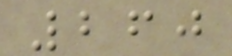260
